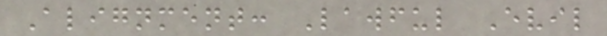Alignment: Lawful Evil
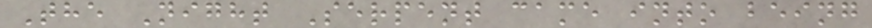The Night Serpent came into being
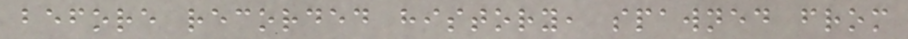before recorded history, spawned from
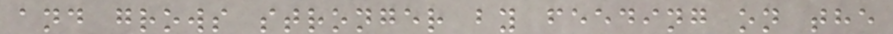and grows stronger by feeding on the
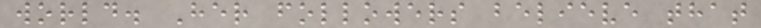world. Her followers believe that
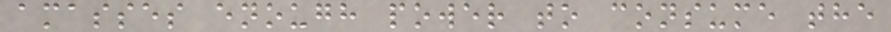amasses enough power to consume the
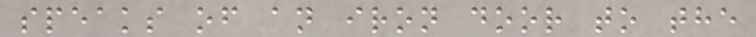speaks of an iron door to the
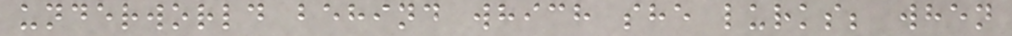underworld behind which she lurks; when
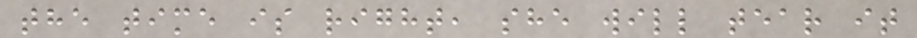the time is right, she will tear it
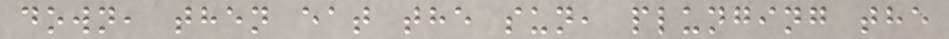down, then eat the sun, plunging the
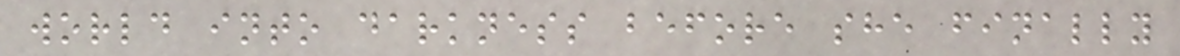world into darkness before she finally
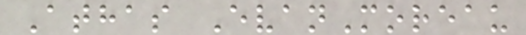Athas EvanMoreau
